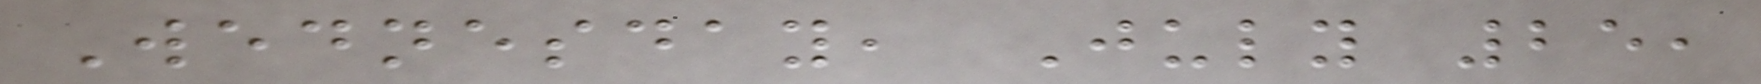Wednesday, July 25,
